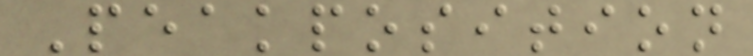Peakposition
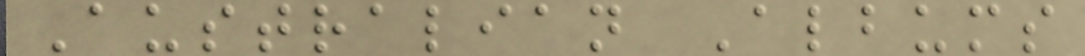Australian Albums
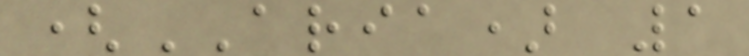(ARIA) 1
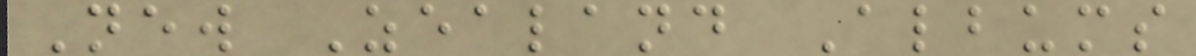New Zealand Albums
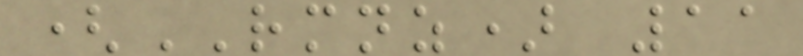(RMNZ) 11
